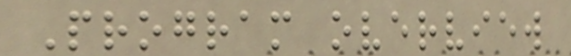Program overview
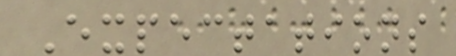Expectations
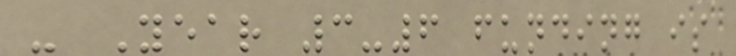- Year 3-6 funding is
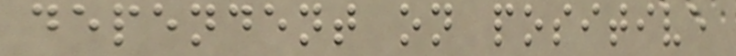dependent on positive
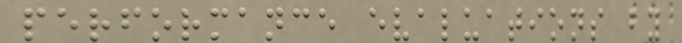performance evaluations by
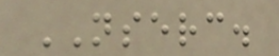NSERC.
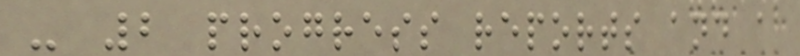- 2 progress reports and a
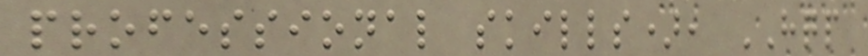professional skills), HQP
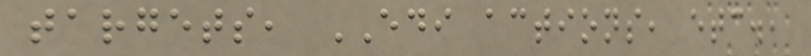targets, EDI actions, etc.,
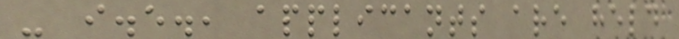- i.e., applicants are held
